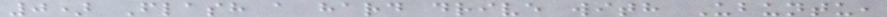0) Flash a hard drive with Ubuntu,
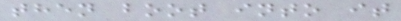then boot into it
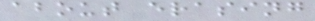about erasing
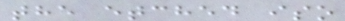the etched iso
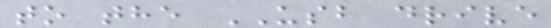to the USB drive
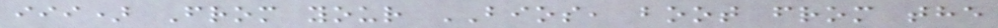iii) From your BIOS, boot from the
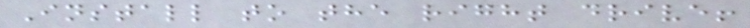Install to the right drive!
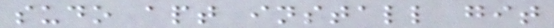sudo apt install git
